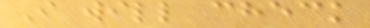I will check
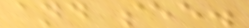and see.
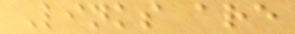Links are
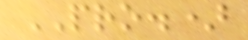PRO.)
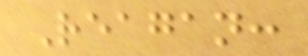Reagan:
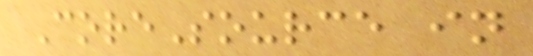CoreSource in
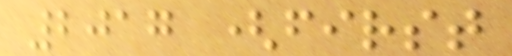2017 (first
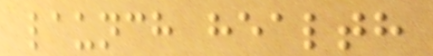launch health
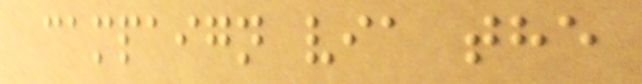campaign via the
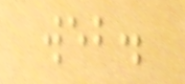web.
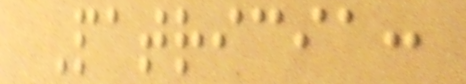Patricia:
